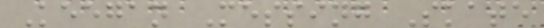Keegan Messing Skate
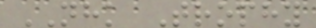NHK Trophy
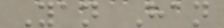Yan Han
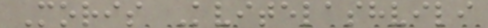Moris Kvitelashvili
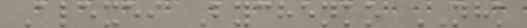Alexei Bychenko NHK
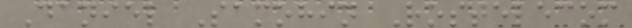Daniel Samohin Rostelecom
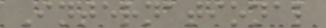International
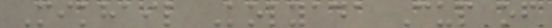Mikhail Kolyada Cup of
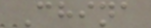China
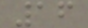16
